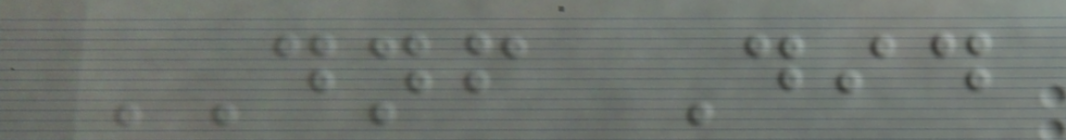DNF Did
